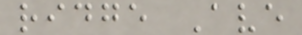ridge Ave
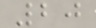20
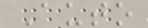Auto
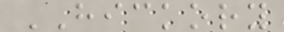HICKORY
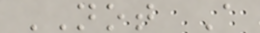NOT A
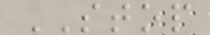STOP
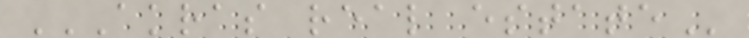AKRAS REAL ESTATE
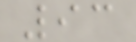93
